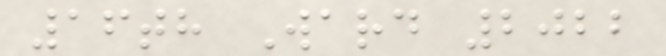16th Ward 2022
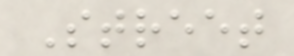Street
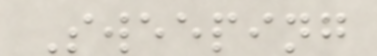Sweeping
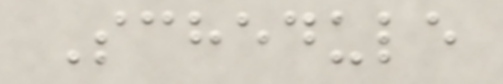Schedule
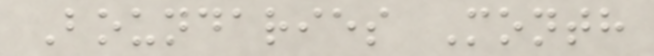Boundaries Month
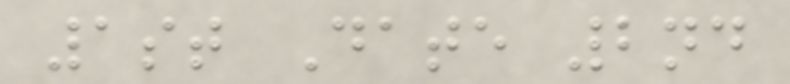1st Date 2nd
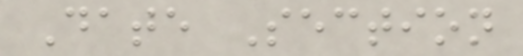Date Section
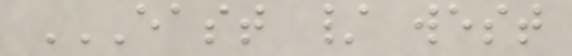EAST / WEST
